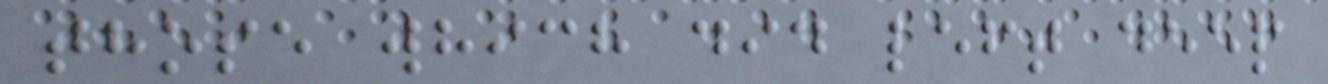those which did left deep
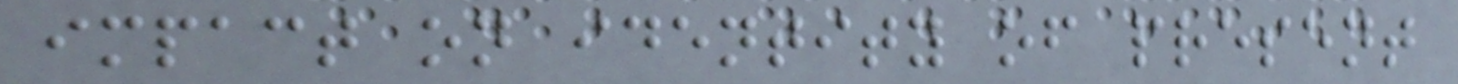impact on identity of present
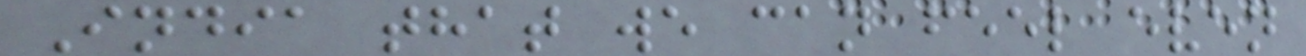India that we can feel even
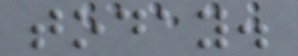today.
